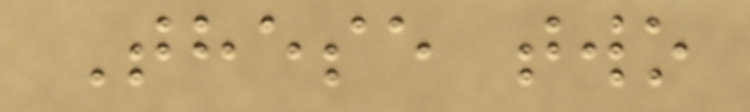These two
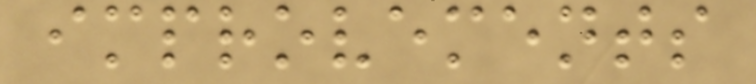improvements
